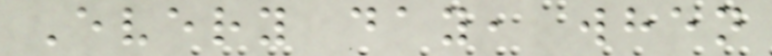Every day, when
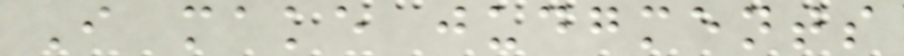I make judgments
